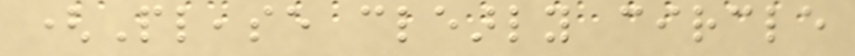(Please clearly circle
